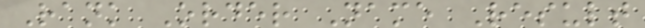Rank Order Name Result
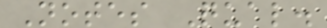Notes Qual.
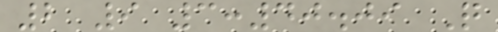2 9 3:40.09 Q
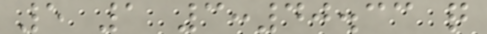5 1 3:40.33 q
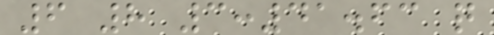6 8 3:41.63 q
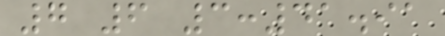7 6 3:41.91
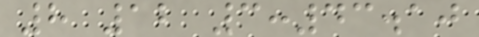8 12 3:43.10
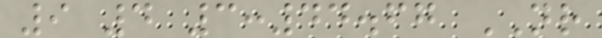9 4 3:44.67 NR
